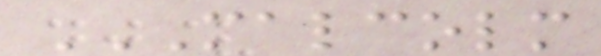MALCOLM
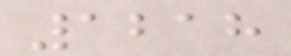1218
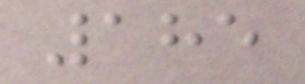185
